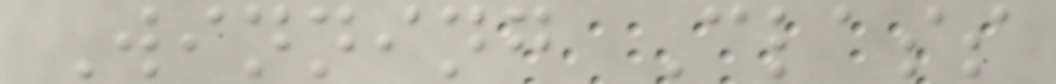Winning Class
